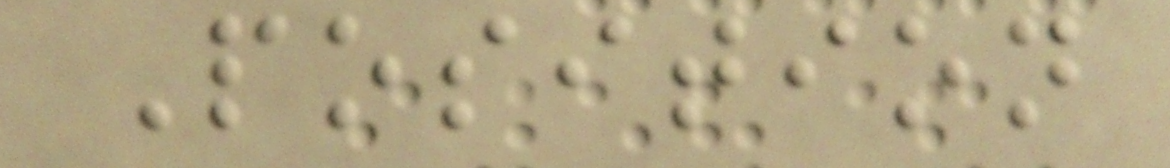Position
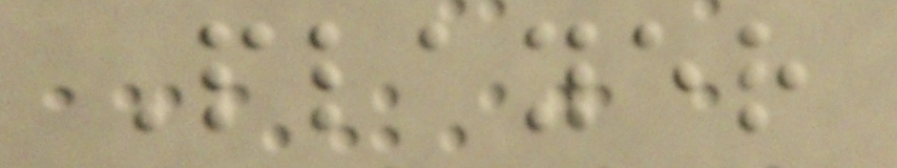Player
